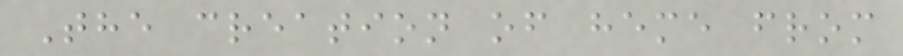The creation of heme from
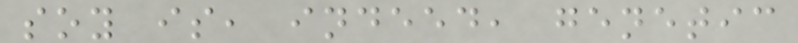soy is, indeed, genetic
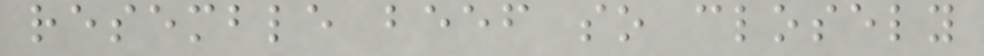resemble beef so closely
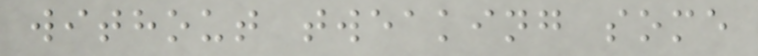without tweaking some
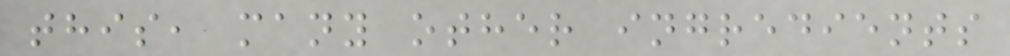this, many other ingredients
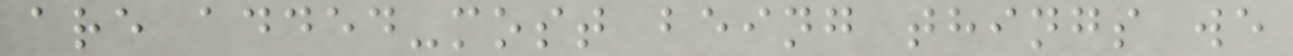are added-most being things we
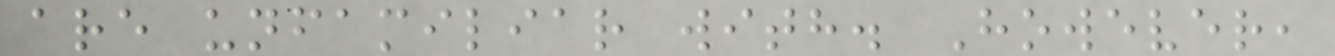are unfamiliar with. However,
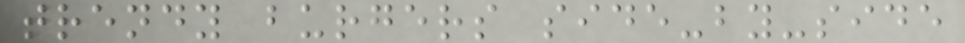trendy burgers side-by-side
